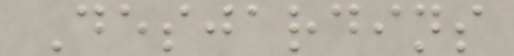Desjardins
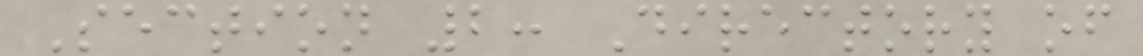Section 2: Directory of
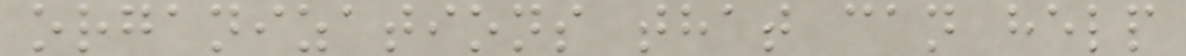organizations that can help
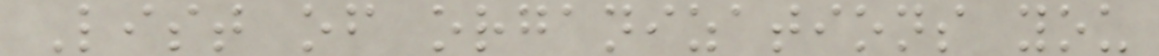List of organizations you
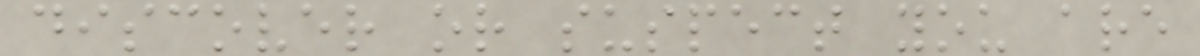discover or suspect you are
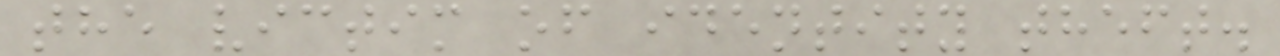the victim of identity theft.
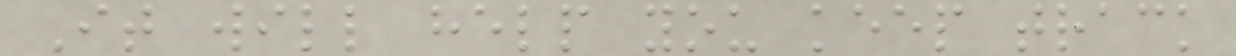It will help you keep track
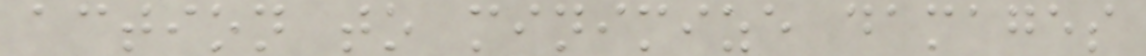action to minimize damages
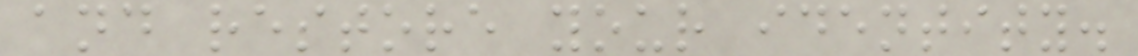and restore your identity.
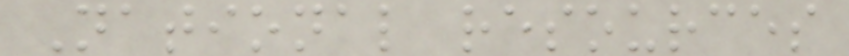National resources
